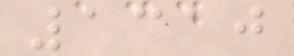1310
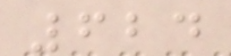624
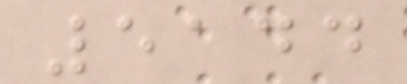5144
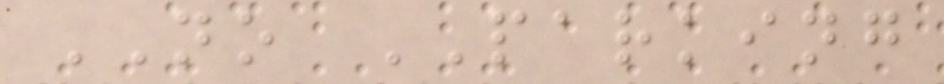NO PARKING
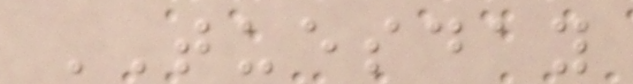TUESDAY
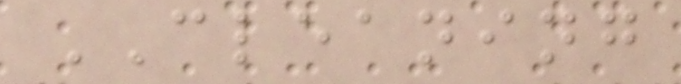CLEANING
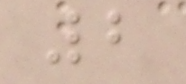2
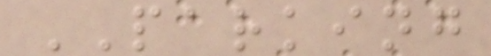PARKING
